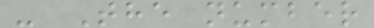- The number
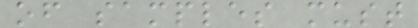of samples must
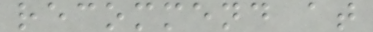recommend at
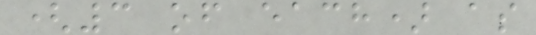(3 of each) as
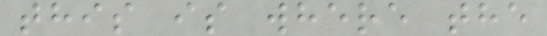this is where the
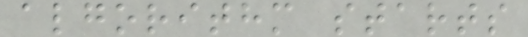algorithm starts
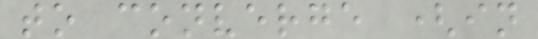to converge (in
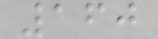160
